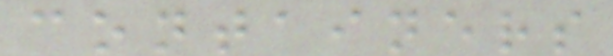containers
